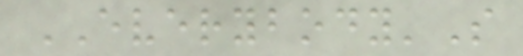EVERYBODY'S
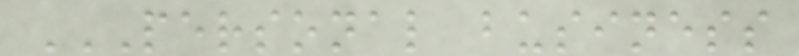PERSONAL BUSINESS
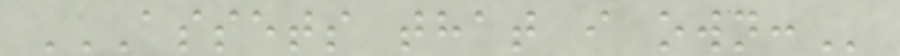ASSETS THAT I OWN:
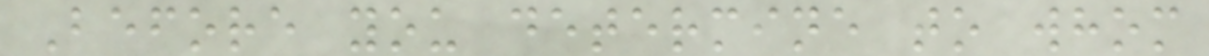Before you determine to whom
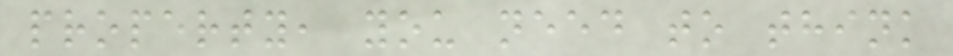property, you need to think
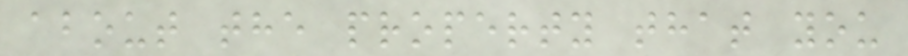about the property that you
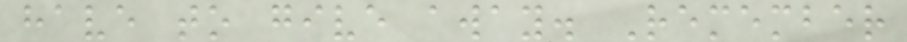have to give away. Remember
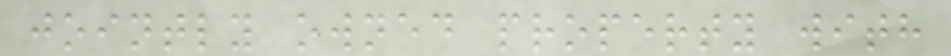jointly owned property with
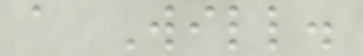a Will.
